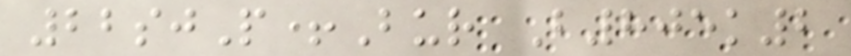22sjP+Bur B805k2
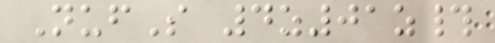NufS 4z01z#
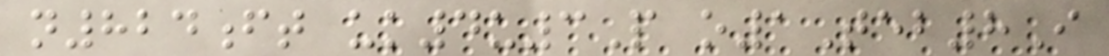n824ft uk4u3P o1Teb8I
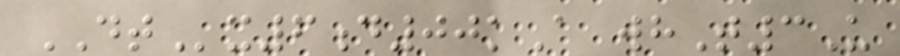DTx6d00kA whT3U
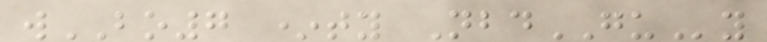wBO7 *ty NbdGUy
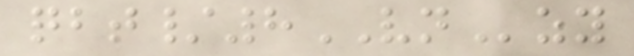qbt/8VNzy
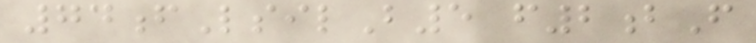74fLsilB5 f2bF
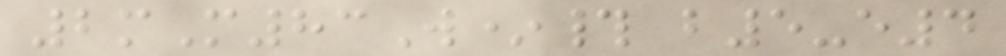2mM83W*# b5-e4
